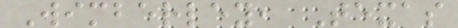Wimberley, Texas
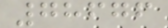78676
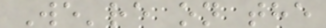We're on the
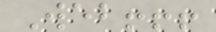Web!!!
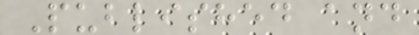Published and
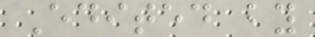Edited by
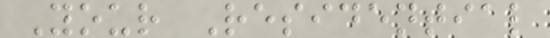Your Residential
